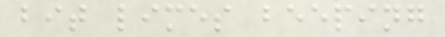bit limes beeping
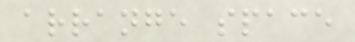arrange space
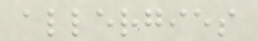allergies
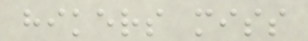hikers miss
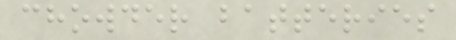chowder batteries
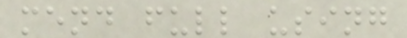mend full using
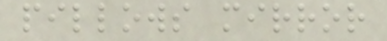pillows mirror
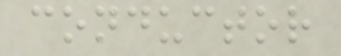conductor
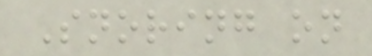Snoring on
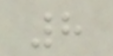8
